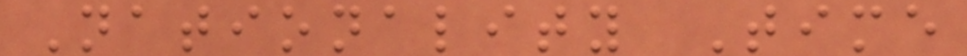Nationality Time
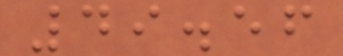49.56
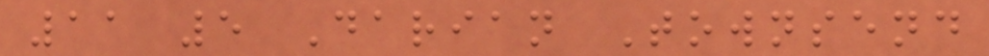11 5 Darian Townsend
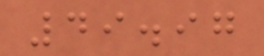49.97
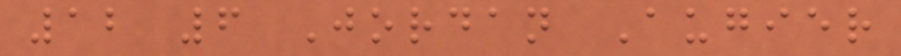12 6 Jordan Augier
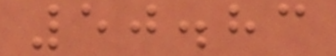50.83
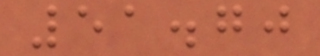51.70
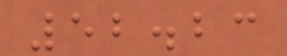52.23
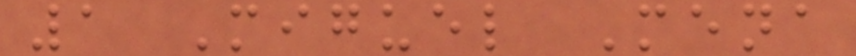1 Miguel Mena
